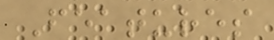Features
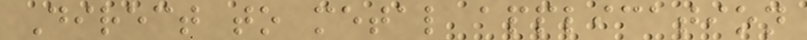Direct to metal application
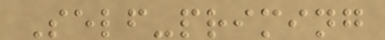Self-priming
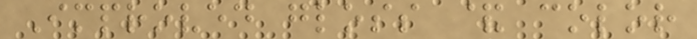Improved gloss & color
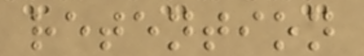retention
